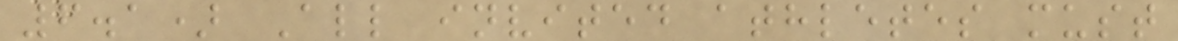6.1) All invited athletes must
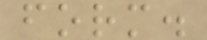form.
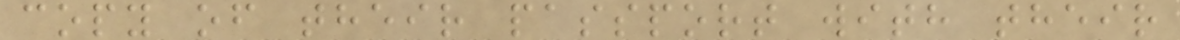copy of their passport with their
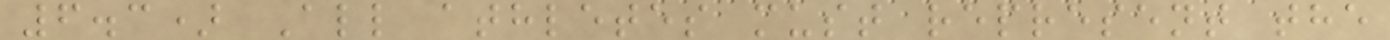6.3) All athletes must represent the
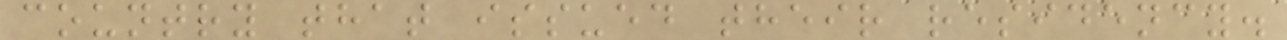country that issued their residency.
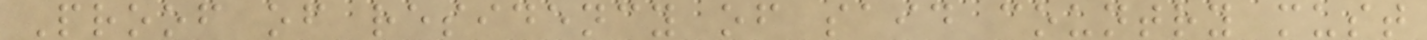Proof of residency of said country must
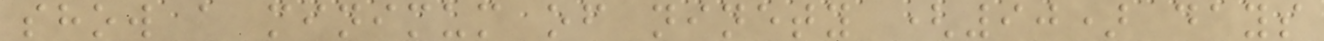show a minimum of ninety (90) days
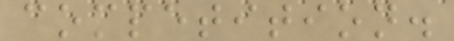competition.
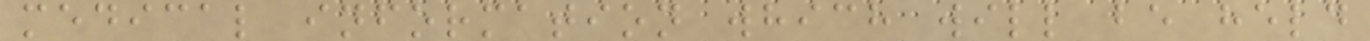medical information which will be held
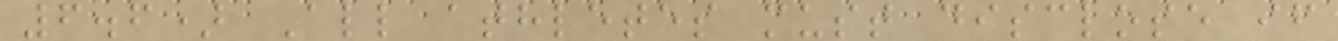6.6) All athletes must disclose if
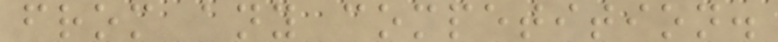from any competition.
